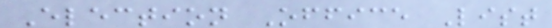Election Office List
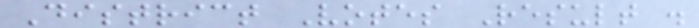District Votes Result .
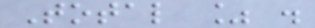Total % .
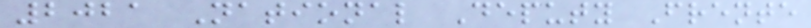2021 National Deputy Frente
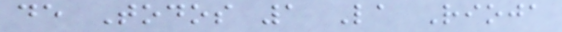de Todos 1 La Rioja
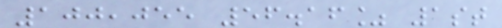100,055 56.16% 1st
